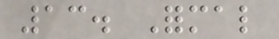13. Formal
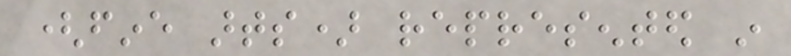(fine arts) represented in
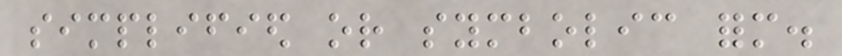simplified or symbolic form.
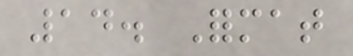14. Format
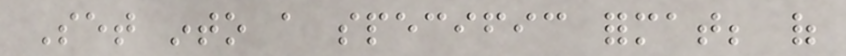Set into a specific format; of
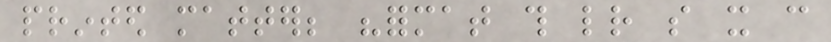printed matter; "format this letter so it can
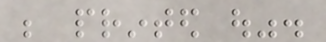be printed out".
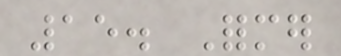15. Former
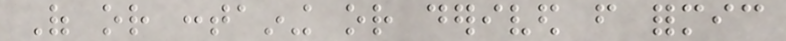Of or containing or derived from formic
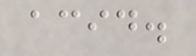acid.
